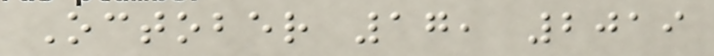October 17, 2019
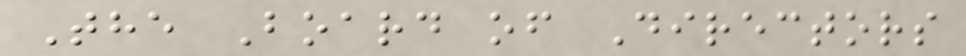The Board of Directors
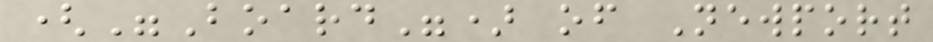("Board") of Newport
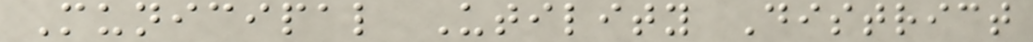Municipal Utility District
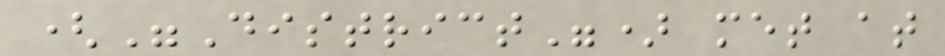("District") met at
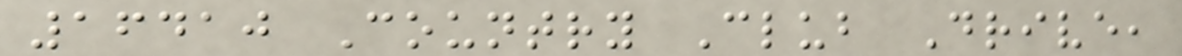16410 Country Club Drive,
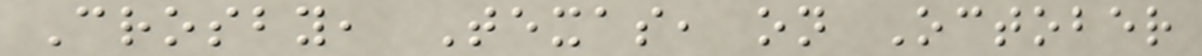Crosby, Texas, on October
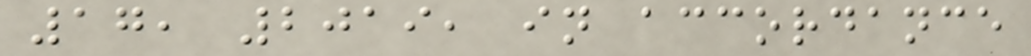17, 2019, in accordance
